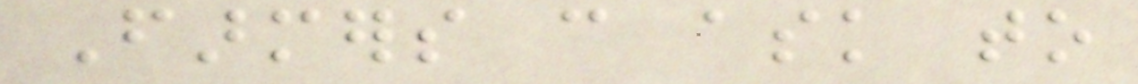Farmers can ask to
